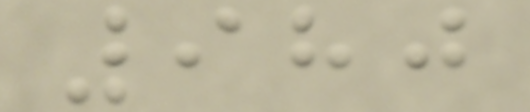980
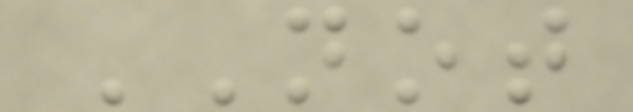NOT
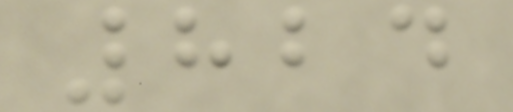824
